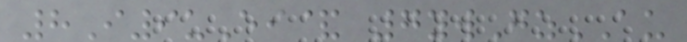8I9uEi& 7ywGzAU
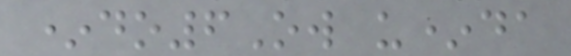*do6Ow u*da
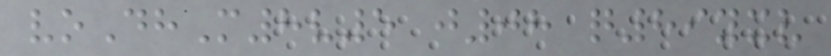voDhM8v5 j08 q89yxv
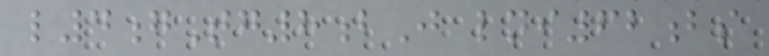l4gTg8bJ lni62bs
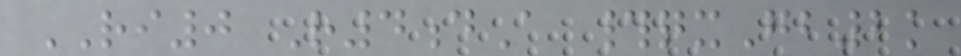RI0 R4dA #qxGb2k
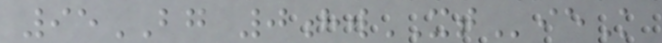95BG 0hwXTieK
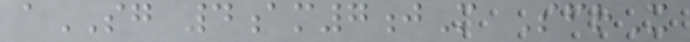aSG 4am7jM SfrX
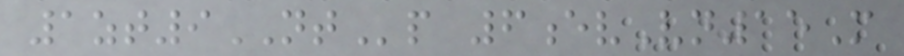1zt9NTp 6evVn15M
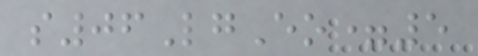s06LgEo=5
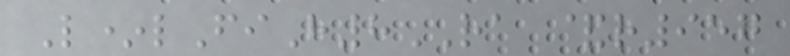L*lFiH8RA &r957
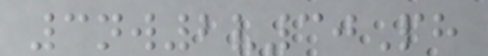3nw2v30Ph
